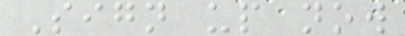Sign up now
